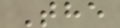The
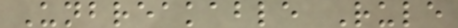Unbreakable Rule
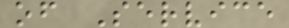of Service
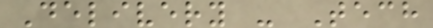Delivery - Tech
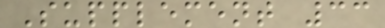Supplement 33
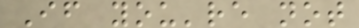If you're not
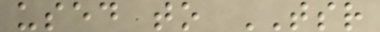used to TSR
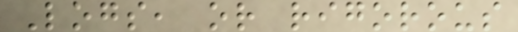Logs, or rigorous
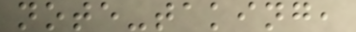note-taking,
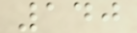140
